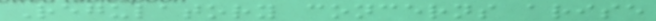Regulatory concerns arise
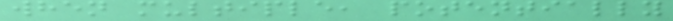when multiple, potentially
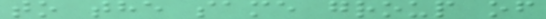to the same group of
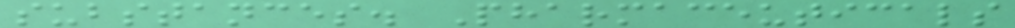substances. Pharmaceuticals
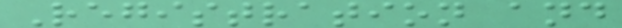Registration and
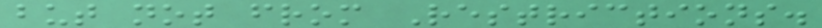but not from Restrictions.
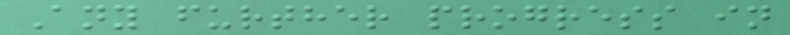Any further progress in
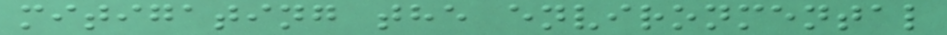mitigating the environmental
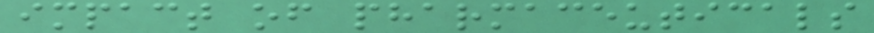impact of pharmaceuticals
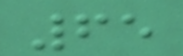65
